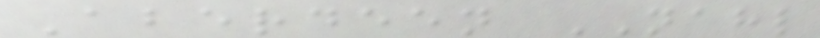Aberdeen NAHL
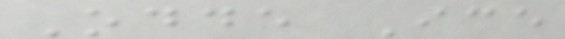Odde Ice
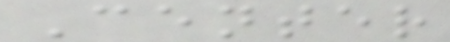Center
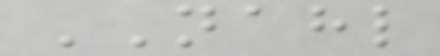NAHL
